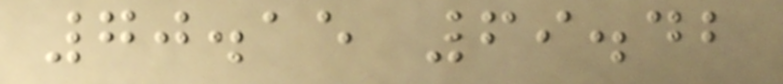70.15 69.42
